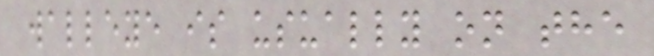walleye is usually on the
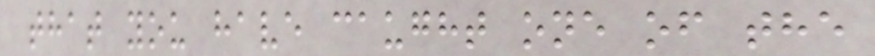that you have caught one of the
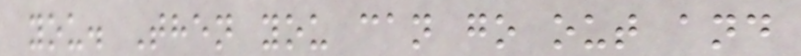you. Then you can go out and
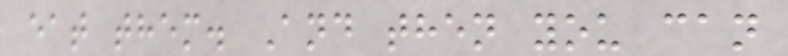eat them. And then you can
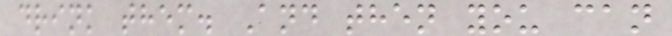drink them. And then you can
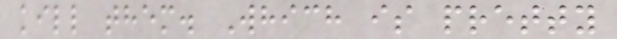kill them. Which is pretty
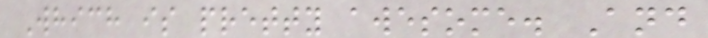Which is pretty awesome. And
